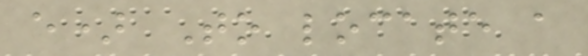e) To locate a
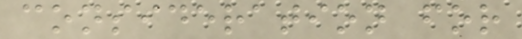consideration for
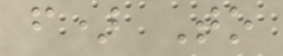f) To
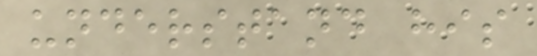understand his
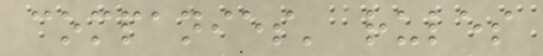companies' rules
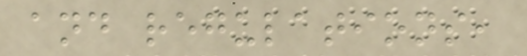and regulations,
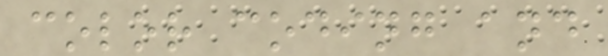color coding and
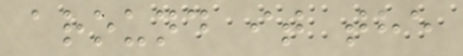around it the
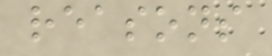reasons
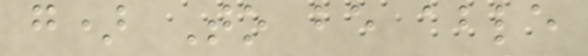g) To be able
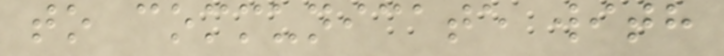to communicate with
